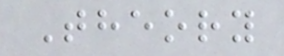Theory
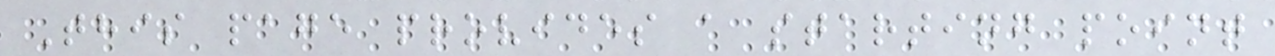This page provides a starting point
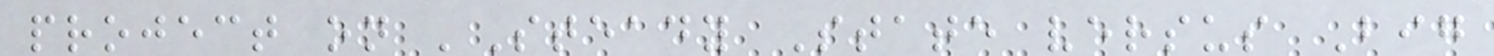project on 'Steady State versus Big
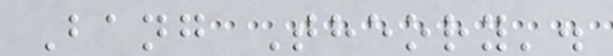Bang Theory'.
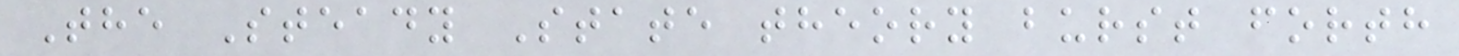The Steady State theory burst forth
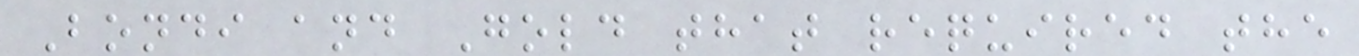Bondi and Gold that required the
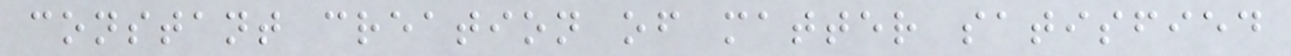constant creation of matter satisfied
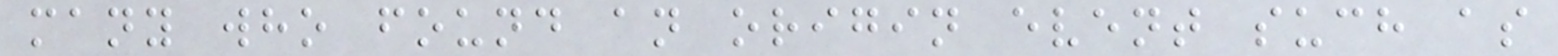many who found an origin event such as
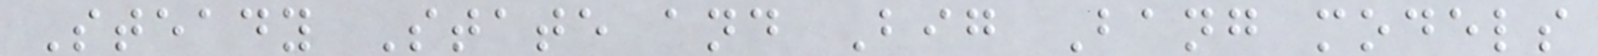Steady State and Big Bang models
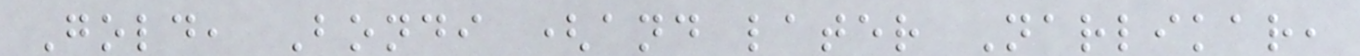Gold, Bondi (and later Narlikar,
